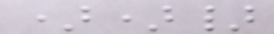))}
